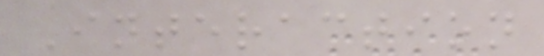Interaction
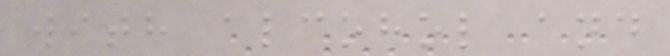with alcohol and
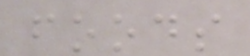foods
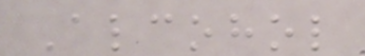Alcohol
